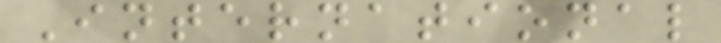International
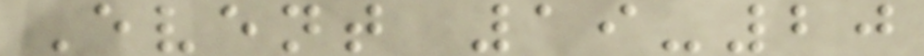Event 19-20
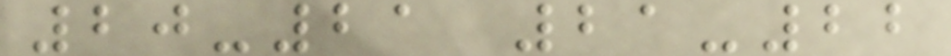20-21 21-22
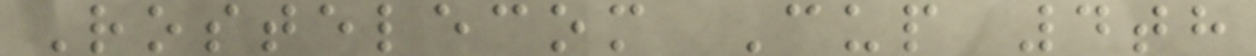Rostelecom Cup 4th
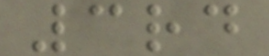3rd
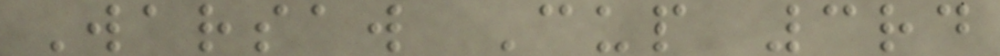Warsaw Cup 3rd
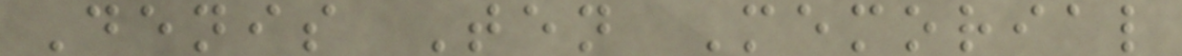Denis Ten Memorial
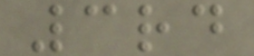3rd
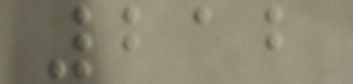212
